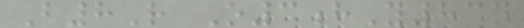B8R O3hY83n
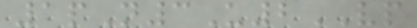1pN3U2VP
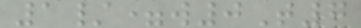1/=w0T7
